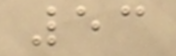53
